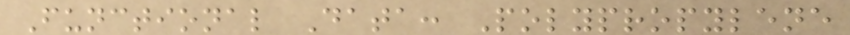Functional Data: Polypropylene
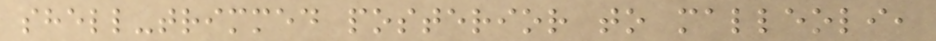shell-trimmed posterior to malleoli,
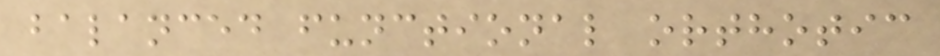balanced functional orthotic
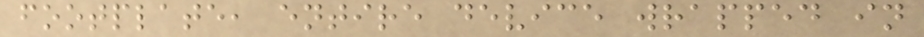footplate, entire device wrapped in
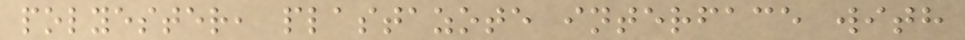polyester, plastazote interface with
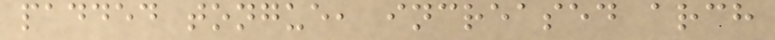padded tongue, increased arch
